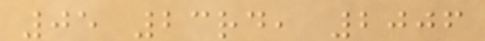05 23rd, 2006
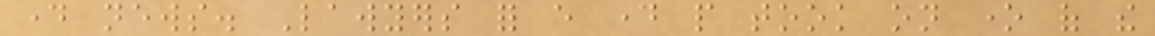day news. Lawyers for every day people took on one of the
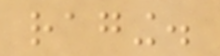raging.
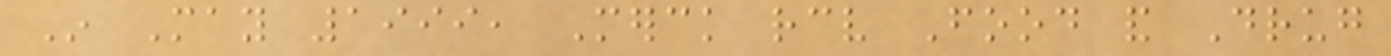In May 1999, Merck receive Food and Drug
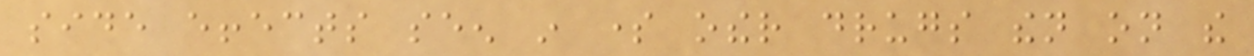side effects seen in some other drugs then on the
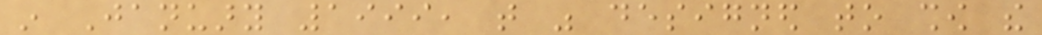in January 1999, that was designed to show the
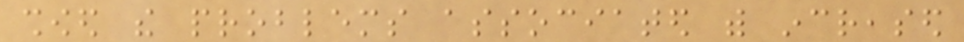showed the problems associated with increased
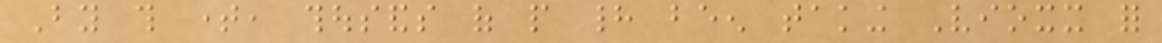By this time, thousands of people had been taking Vioxx for
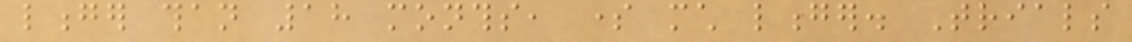longer than 18 months, some much longer. Trials
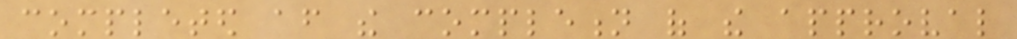completed after the completion of the approval
